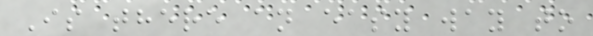Is there an easy way to
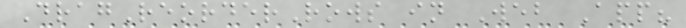DragReorderRows in Web App?
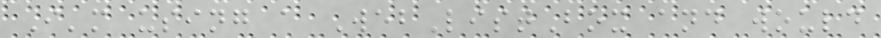I'm using a WebListBox and would
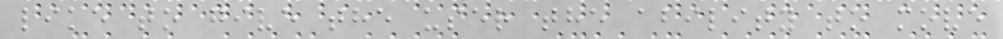like to give the user the ability to move
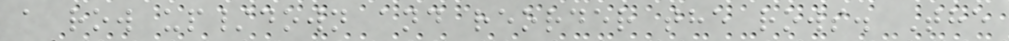a row up/down and reorder the rows. The
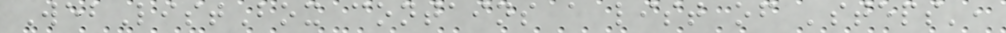WebListBox contains a list of 'steps',
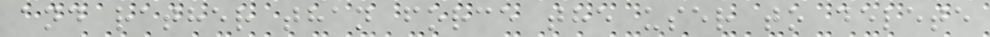and rather than force the user to delete
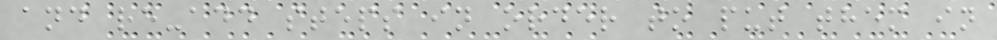and re-add steps in order to put them in
